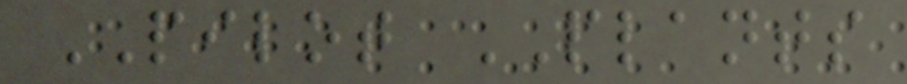PILOT PLANTS
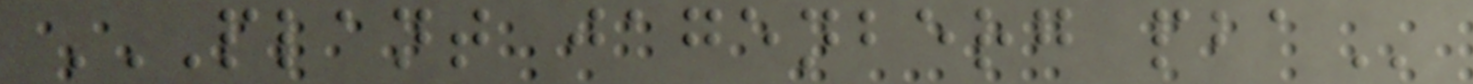PLANT JAGENBERG PBA
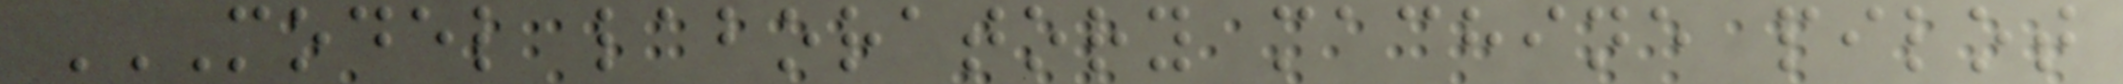MODEL LABORATORY MACHINE PILOT
